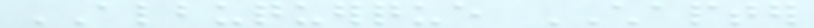ALBUQUERQUE CHAPTER
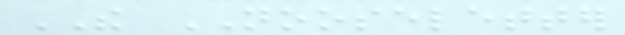THE NOOSELETTER
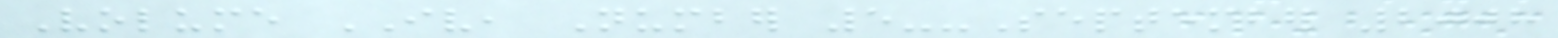Volume IV, Number 5--September 2008
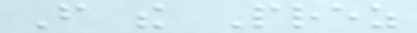From the Prez
